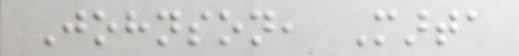Johnson, Marta
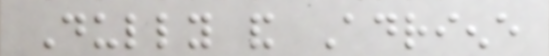Dully and Adriene
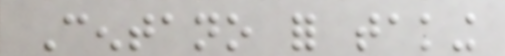Centano for taking
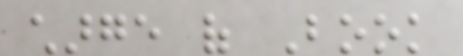charge of Book
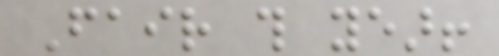Fair this year!
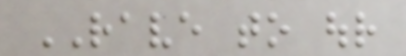RAVE to our
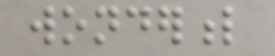wonderful
